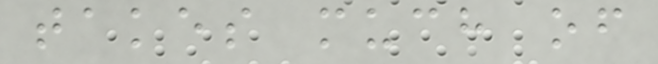takes much of
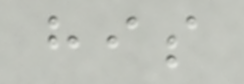his
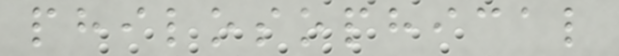philosophical
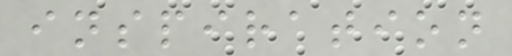inspiration
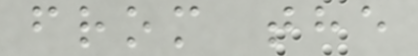from the
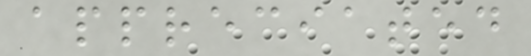appreciated
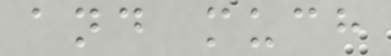and much
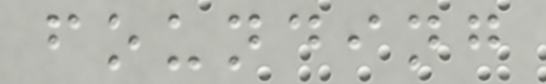founding
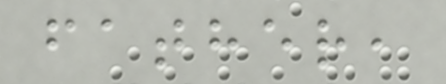father,
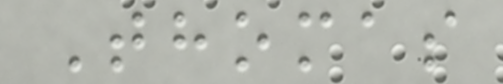Thomas
